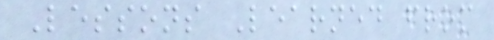Lessons Learned from
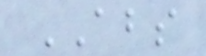ABS
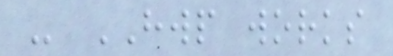- HWP works
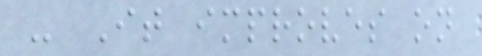- It improves on
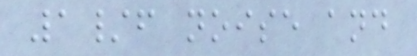1/f noise and
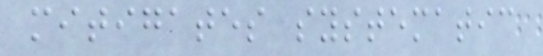mitigates systematic
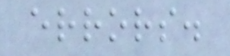errors.
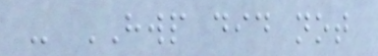- HWP did not
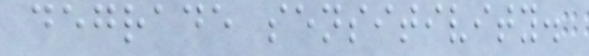degrade sensitivity.
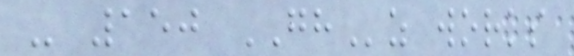- 150 GHz works
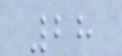28
